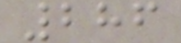286
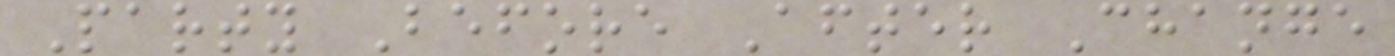Party Before After Change
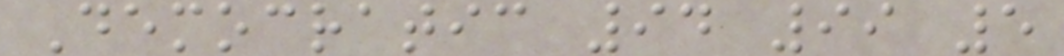Democratic 94 99 5
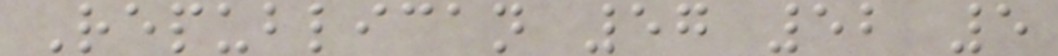Republican 57 52 5
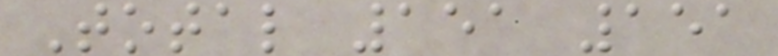Total 151 151
